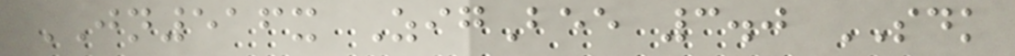JN516x ZigBee 3.0 SDK
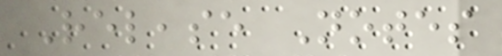Release Notes
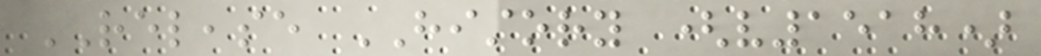RELEASE HISTORY (v1518)
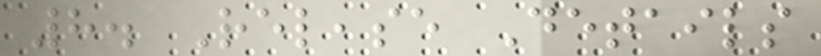8. Release Details
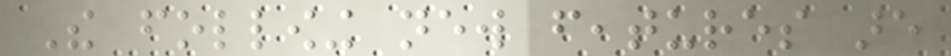The following new features are
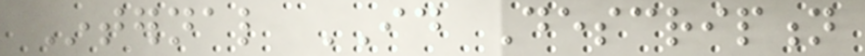Internal ID Description
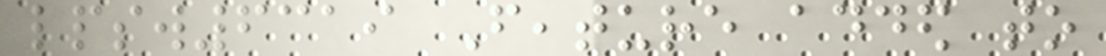lpsw6319 Feature added to
